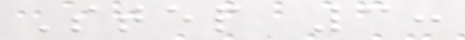Step 3:
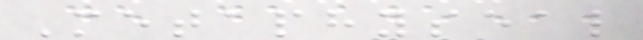Metaphyseal
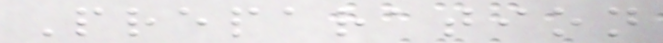Preparation
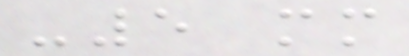-5 mm
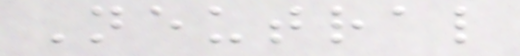Neutral
